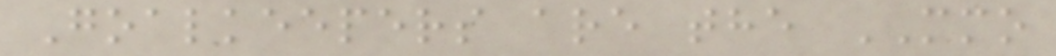Goalkeepers are the MMO
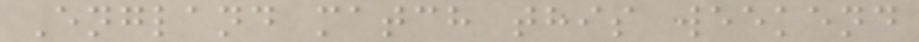England match this weekend
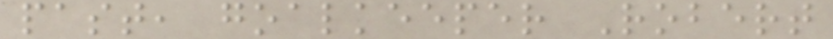past, goalkeeper Robert
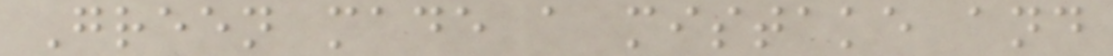Green made a mistake and
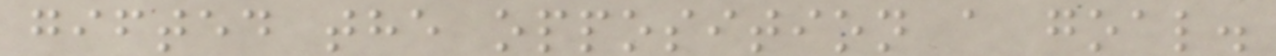gifted the opposition a goal.
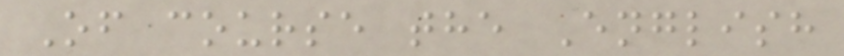Of course the English
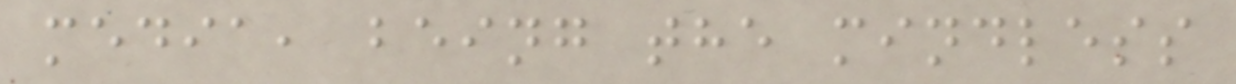media, being the mindless
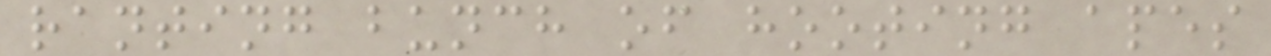ranting bunch of hooting apes
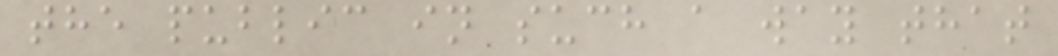the public in such a way that
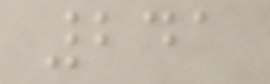241
